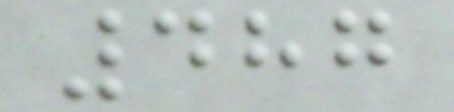487
